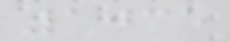1035
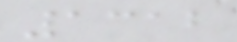1312
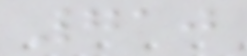710
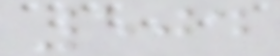504
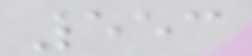553
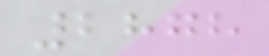2878
